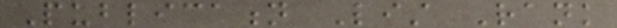Publication List Rank
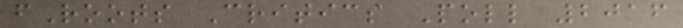fRoots Critics Poll 2016
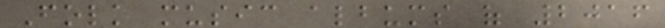Folk music albums of 2016
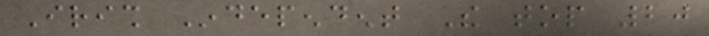Irish Independent The top 20
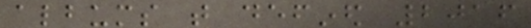albums that defined 2016
